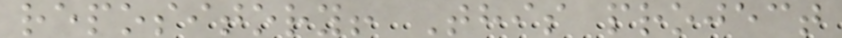repository! This project
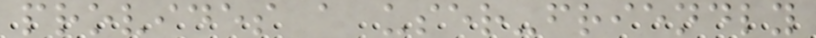provides a user-friendly
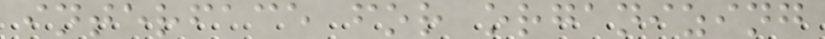interface for organizing
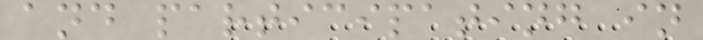and participating in
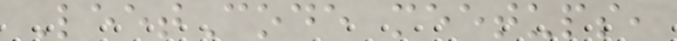LeetCode meetups,
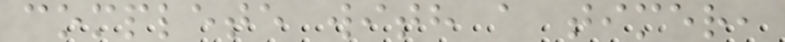complete with a timer,
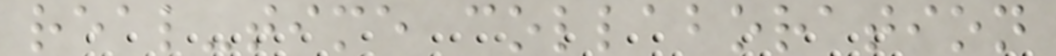real-time collaboration
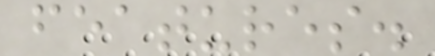features.
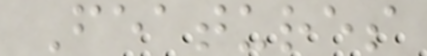Features
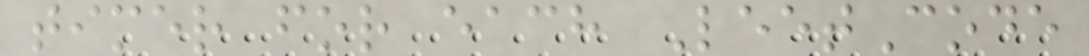timer for each LeetCode
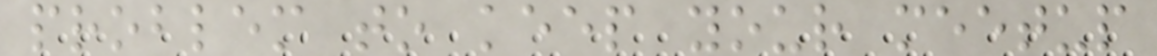problem to keep your meetup
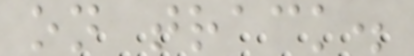on track.
